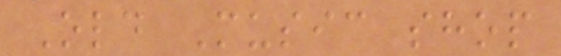Old Music shop
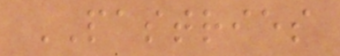PASTRIES
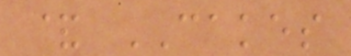& CAKES
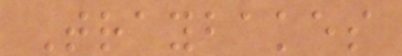Traybakes
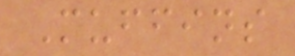Muffins
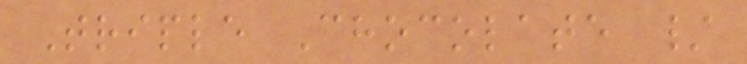Triple Chocolate /
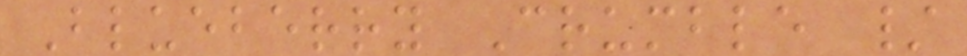Blueberry Crumble /
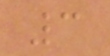3
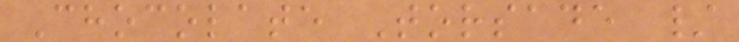Chocolate Torsade /
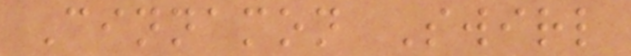Cinnamon Swirl
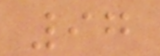97
